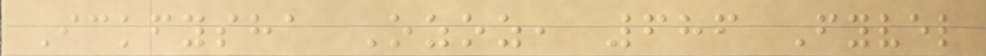Ickfysha Ozoz, 686 Fyvel
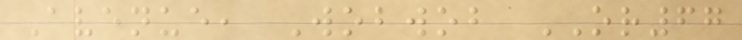Avenue, Wobwob OR67
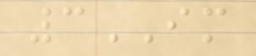3IM
